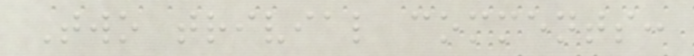Two trivial comments:
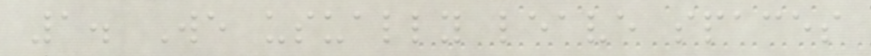1. We usually leave spaces
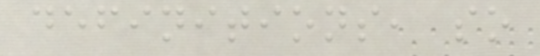definitions, so
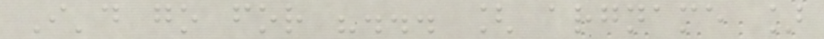I'd go for "... [ argname ]
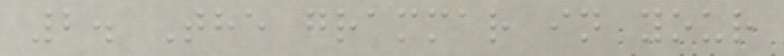2. The grammar in your
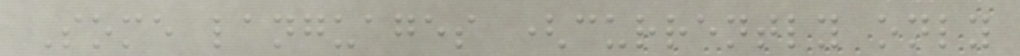Some languages (currently only
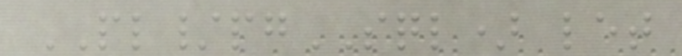PL/pgSQL) let
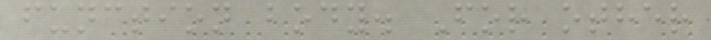function body. For other
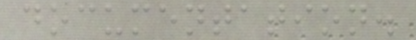documentation.
